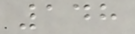148
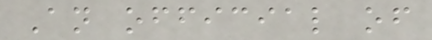An official of
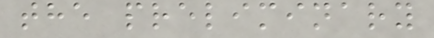the preliminary
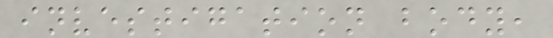investigation body,
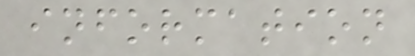information
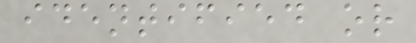identified or
